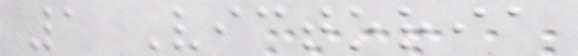1 Victoria
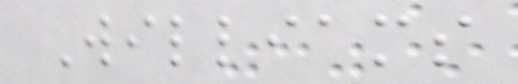Williams
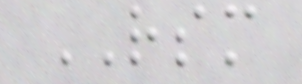RSM
